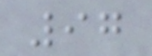97
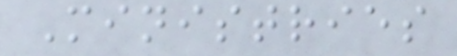Ministries
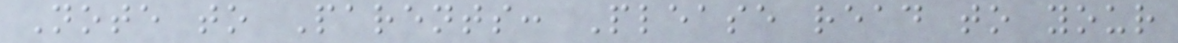Note to Parents: Please read to your
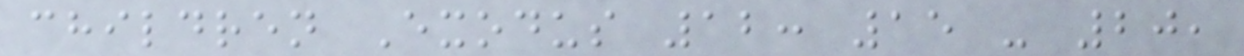children Exodus 12: 15 - 20,
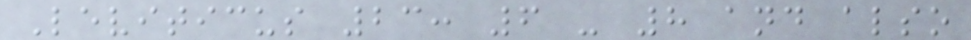Leviticus 23: 6 - 8 and also
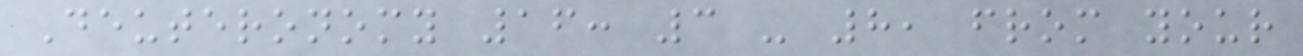Deuteronomy 16: 3 - 8, from your
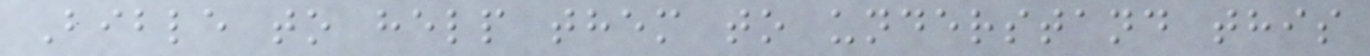Bible to help them to understand this
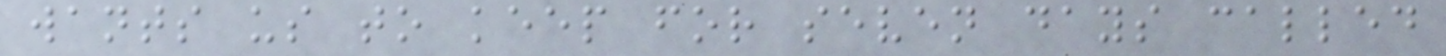wants us to keep for seven days called
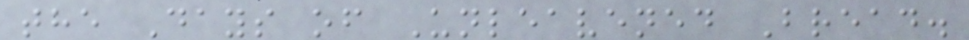the Days of Unleavened Bread.
